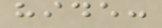hide:
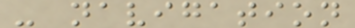- navigation
